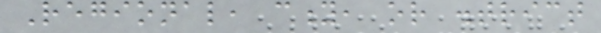Regional, city, or district
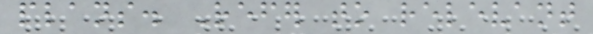plans. Refer to relevant
